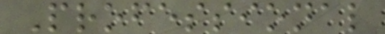Professional
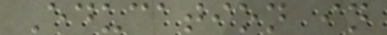Education in
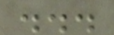...
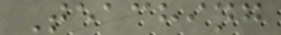Teaching
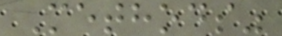Methods"
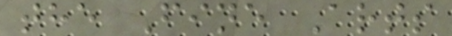the Fine Arts
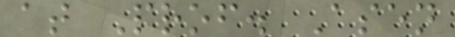at Prof. Asen
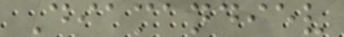Diamandiev
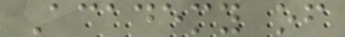Academy of
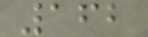162
